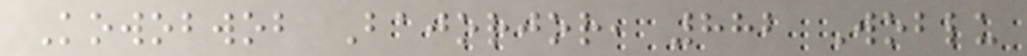Kowobwob Bajorjor, 882 Woblu
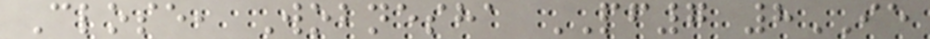Close, Wobnesha PF7 8IE
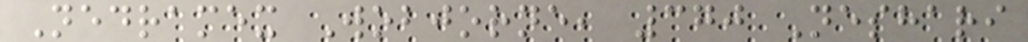Nedramex Wobjorne, 370 Neshari
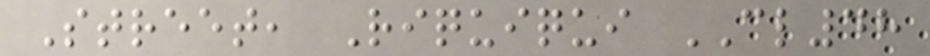Street, Riquiqui CL48
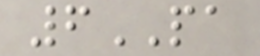6PA
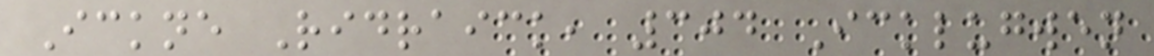Ickne Ridraick, 304 Icklugwen
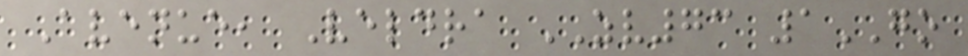Avenue, Veldra ZV73 1GO
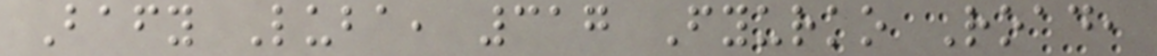Bafy Luba, 317 Fyurko Road,
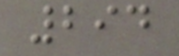294
